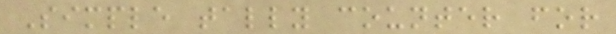Simple tally counter for
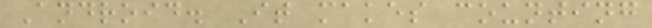Android. It makes counting
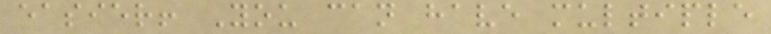easier! You can have multiple
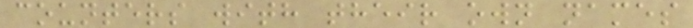counters with their own names
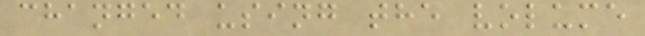changed using the volume
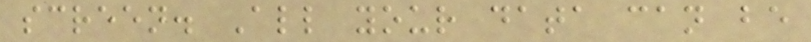screen. All your data can be
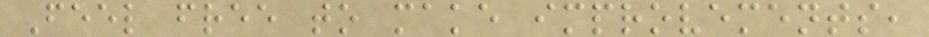Feel free to make improvements,
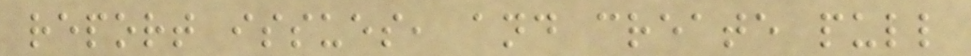report issues, and create pull
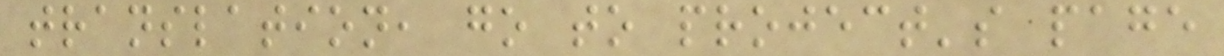translation, go to project's page
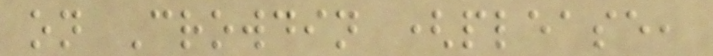on Crowdin (please,
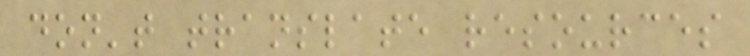don't translate resources
